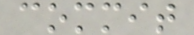commit
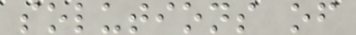solutions of
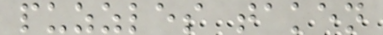puzzles taken
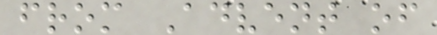from Advent of
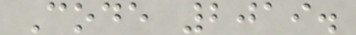Code 2019.
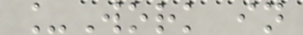_Work in
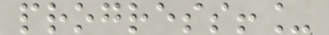progress!_
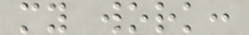my work:
